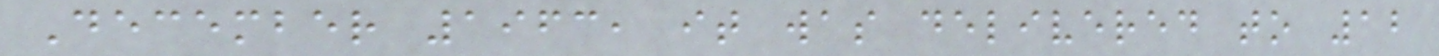December 1963, it was delivered to 12
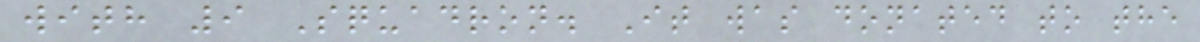with 9 Squadron. It was donated to the
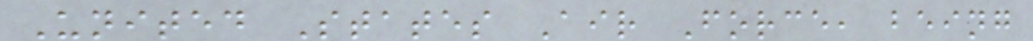United States Air Force, being
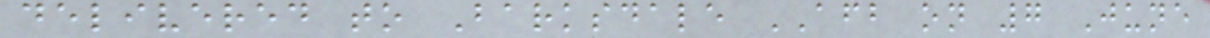delivered to Barksdale AFB on 7 June
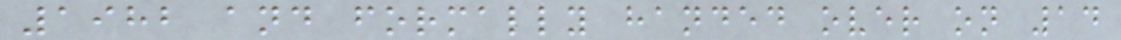1982 and formally handed over on 14
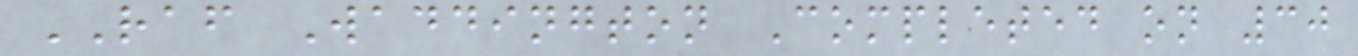RAF Waddington Completed on 30
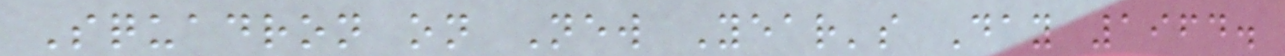Squadron on New Year's Day 1964.
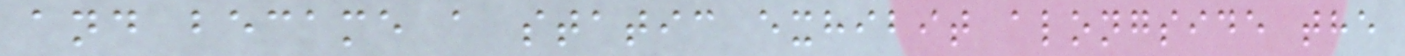and became a static exhibit alongside the
